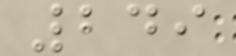249
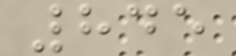845
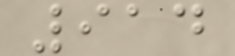914
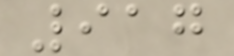917
